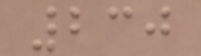230
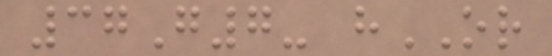37G7- hOR
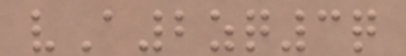vA2zq3q
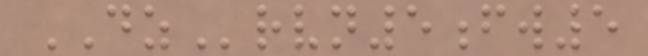DZrvn5fw5
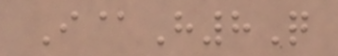I@H8Q
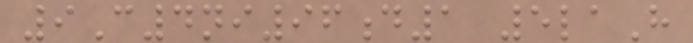9C4ni96d1 5laH
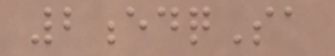2edqSa
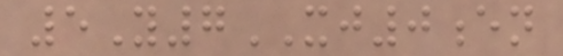5Y7XJ0en
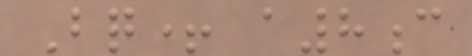Bq+ a8c
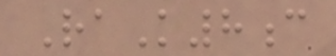RaK8c
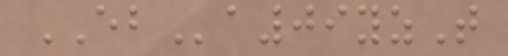EBa09yzT
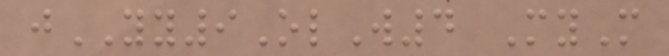jYY9OlW4 MyM
